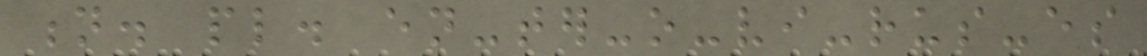n. pl. en-ter-o-vi-rus-es
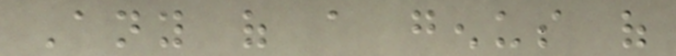Any of a genus of
